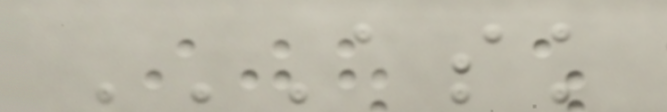ASK
